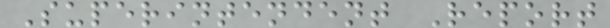Superintendent Report
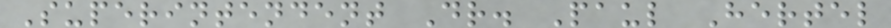Superintendent Dr. Paul Hertel
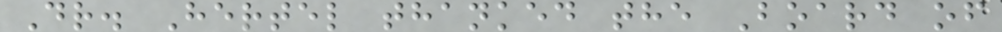Dr. Hertel thanked the Board of
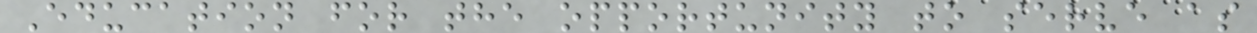Education for the opportunity to serve as
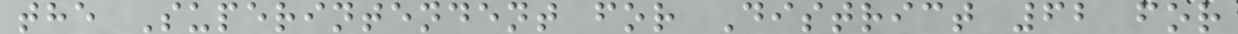the Superintendent for District 62 for
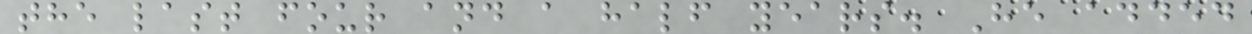the last four and a half years. He added
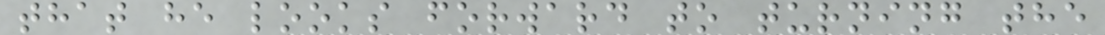that he looks forward to turning the
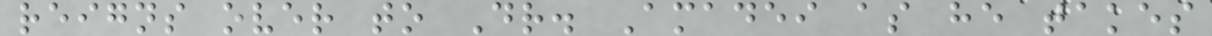reigns over to Dr. Amadei as he takes
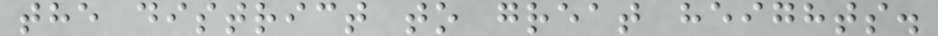the district to great heights.
